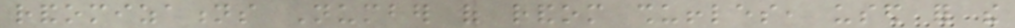randomizations Number of random shuffles, used for the
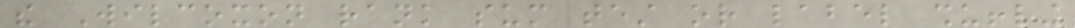the Wilcoxon rank sum test or label shuffling
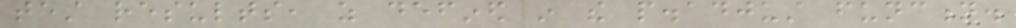test results, as defined in the p.adjust function.
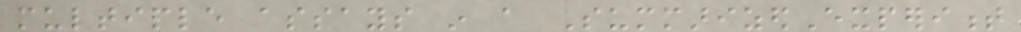multiple assays in a SummarizedExperiment
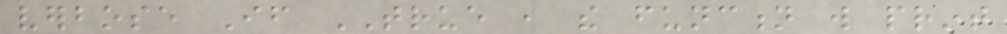verbose If TRUE , the function will print
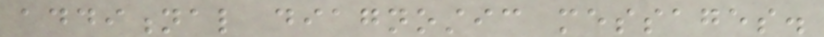additional diagnostic messages.
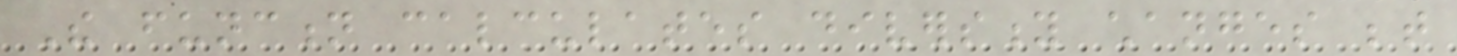The function calculates diversity changes between
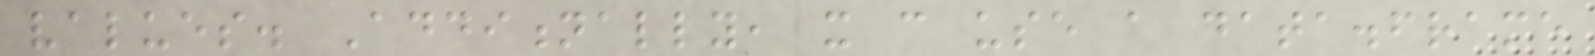values. Additionally, it can use a data.frame
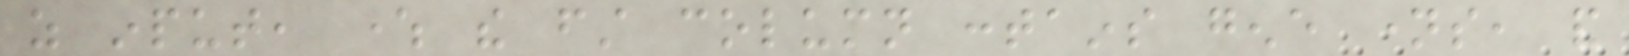as input, where the first column contains gene names, and
